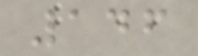146
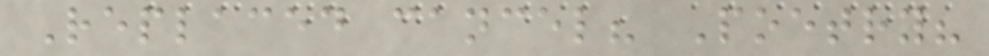Replaced cancel? Poetry?
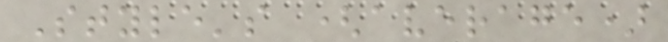Style's (average)
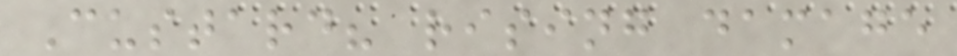Custard? rising damage
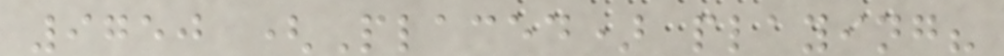9750 (Placed) playing?
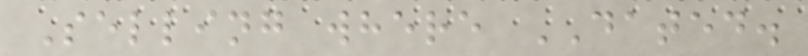Selling where DATED.
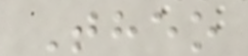Theo
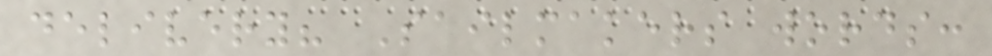delivery? Sailmakers words:
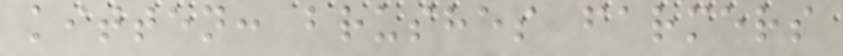kitten: brushes farmers
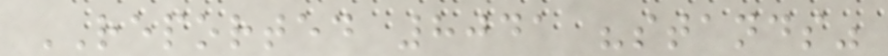REPORTED 8041 "stands"
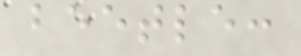beetle:
